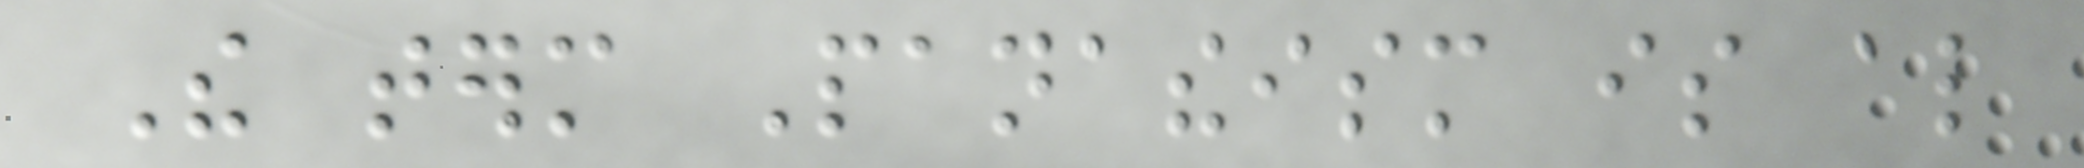The term Panatheism is also
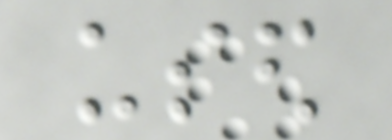used
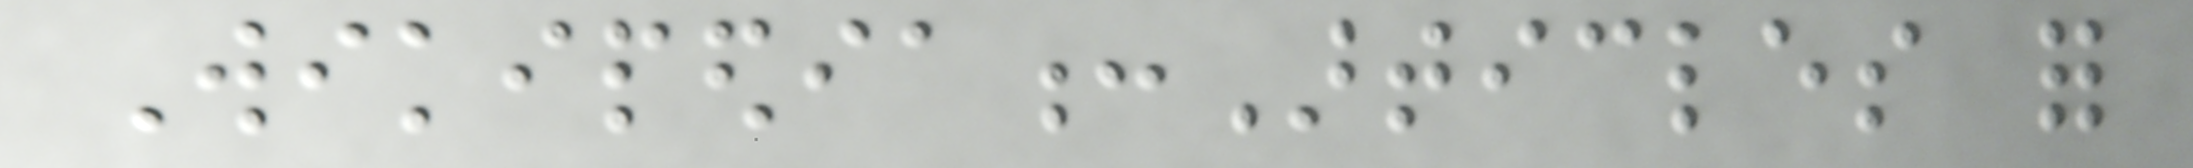Wikipedia:Articles for
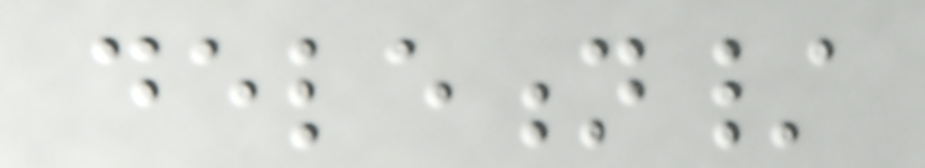deletion/
